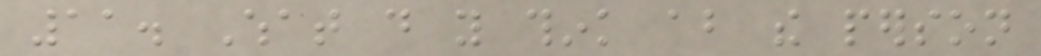11. What do you think about the person
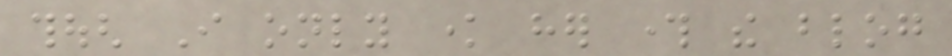though I only know her through the blog
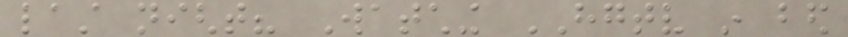last night? Watching HGTV in bed
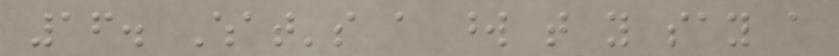16. What's a word that you say a
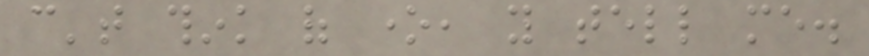can't think of one, you tell me.
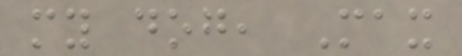my dog, Max
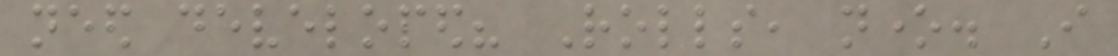need developed? Rolls, none. I
